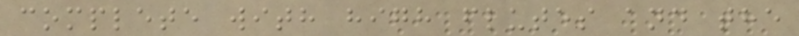complete with high flutes and the
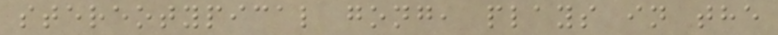stereotypical gong, plays in the
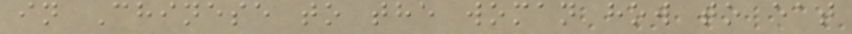in Chinese to the woman how to eat
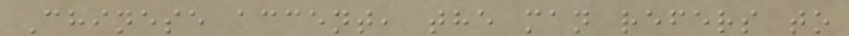Chinese accent, the man refers to
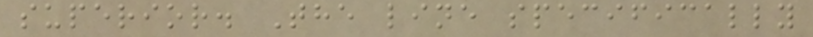superior. The line specifically
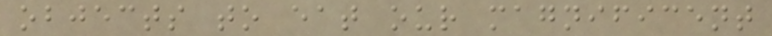objects to eat our magnificent
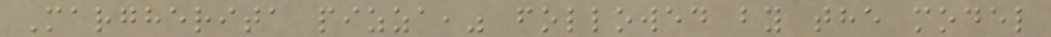Margherita pizza," followed by the model
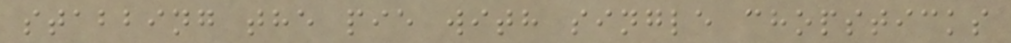stabbing the pie with single chopsticks
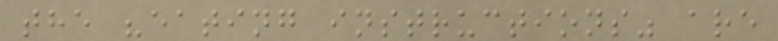the "eating instructions" are
